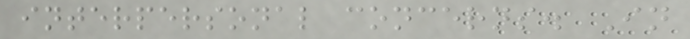interpersonal concerns. In
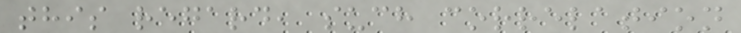this regard, such correlation
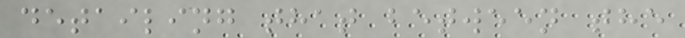detailing that between the
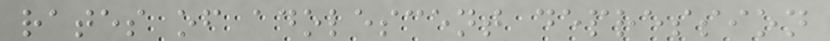rates of adolescent depression
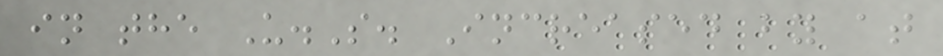in the U.S. Increased by at
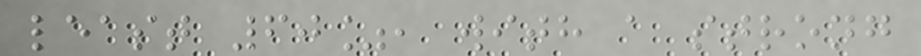least 60%, with a strong
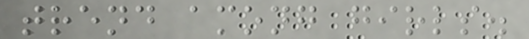trend among girls.
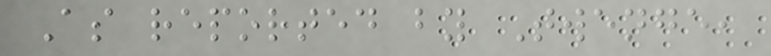As reported by Twenge,
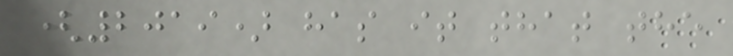(2019) has it that the
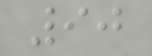90
